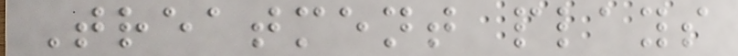Treatment plays
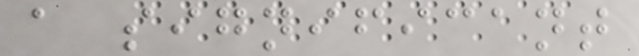a significant
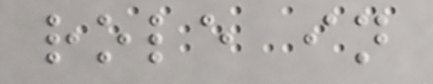role in
